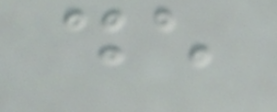de
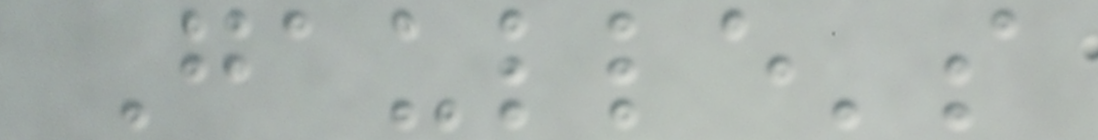Gaulle's
